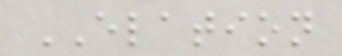ELATION
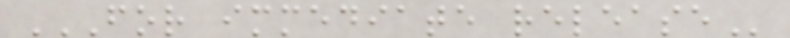FOR IMMEDIATE RELEASE
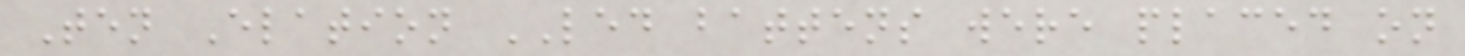Ten Elation LED battens were placed on
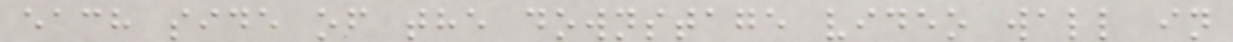each side of the downstage video wall in
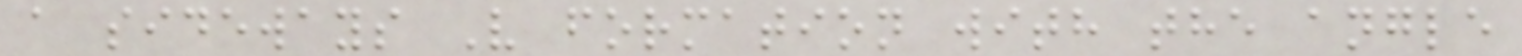a sideways V formation with the angle
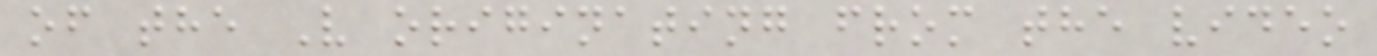of the V originating from the video
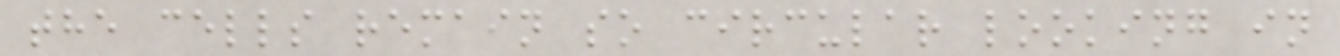the cells remain so circular looking in
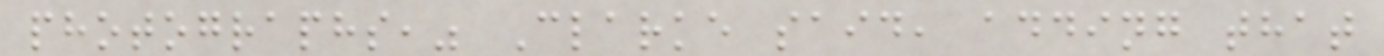photographs," Clarke said, adding that
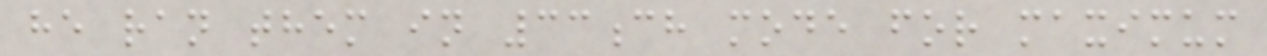he ran them in 33ch mode for maximum
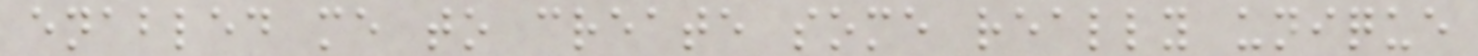enabled me to create some really unique
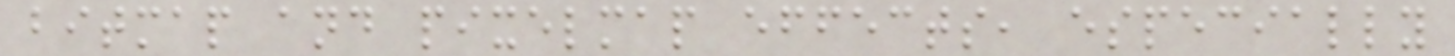bitmap and pixelmap effects, especially
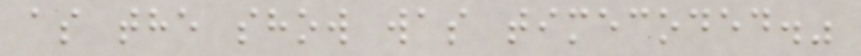as the show was timecoded."
